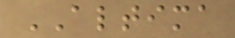ALTIMA
